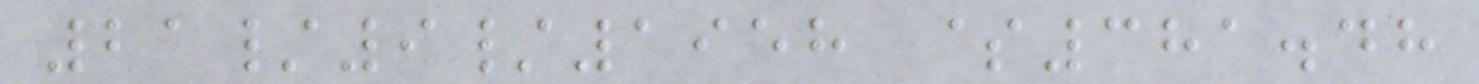21/9/1958 $381.48
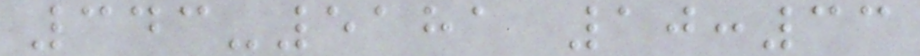343-5181 10:33
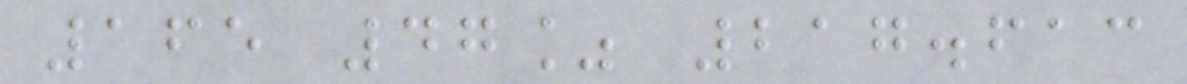165 47% 217.613
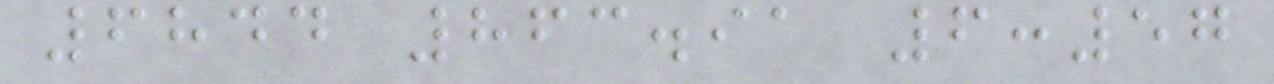6844 863.91 6:57
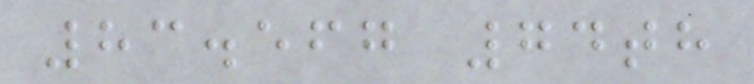83.567 74th
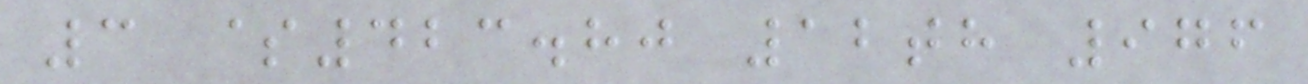3 $423.80 12th 976
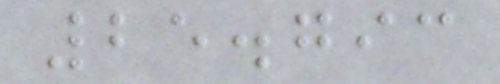25.793
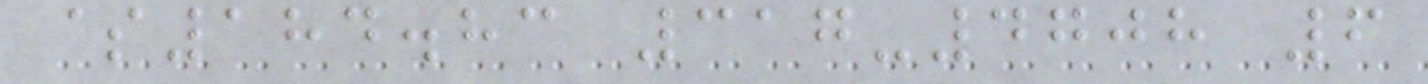$184.83 317-4708 6
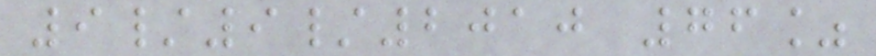9/9/2010 76%
